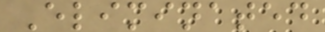Eliminated
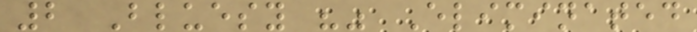2 Bluesy "" Eliminated
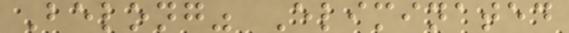Belong" Eliminated
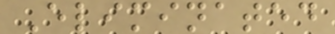Eliminated
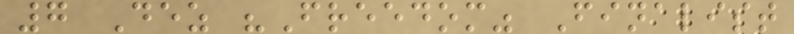7 Dez "Freedom" Finalist
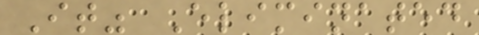It" Eliminated
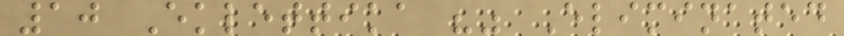10 Eklettika "" Eliminated
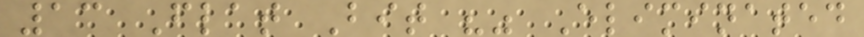13 Flat Bit "" Eliminated
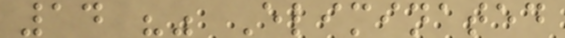14 "" Eliminated
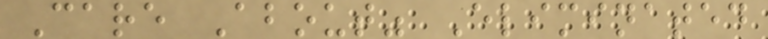Care About" Eliminated
